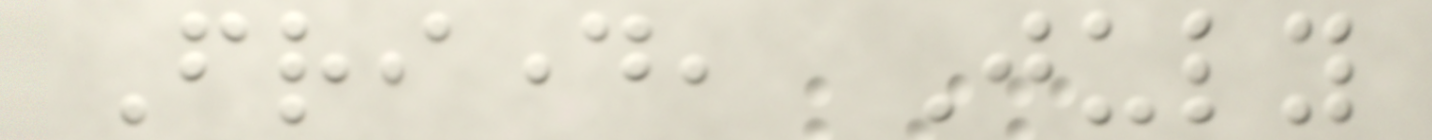Friday, July
